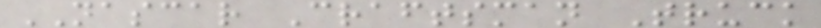NASCAR Craftsman Truck
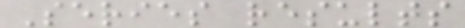Series results
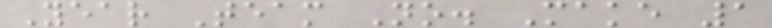Year Team No. Make 1
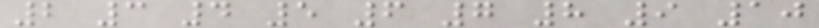2 3 4 5 6 7 8 9 10
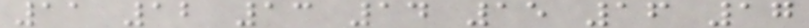11 12 13 14 15 16 17
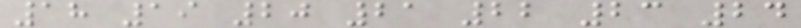18 19 20 21 22 23 24
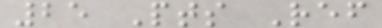25 Pts Ref
